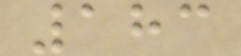183
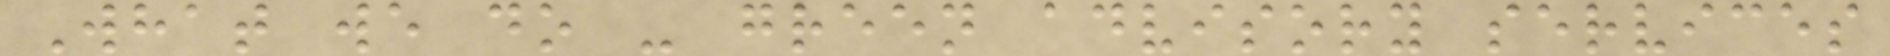What we do - green advisory services
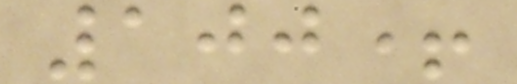100+
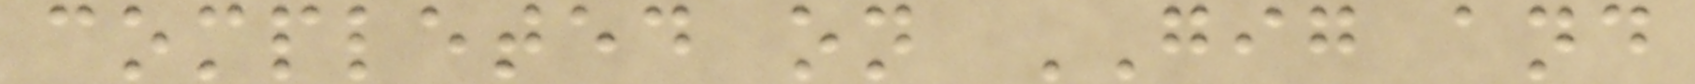completed on GIG and
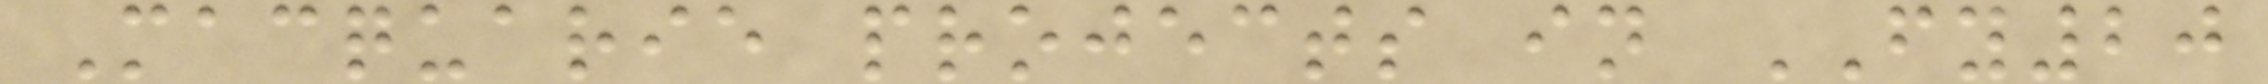Macquarie projects in FY20
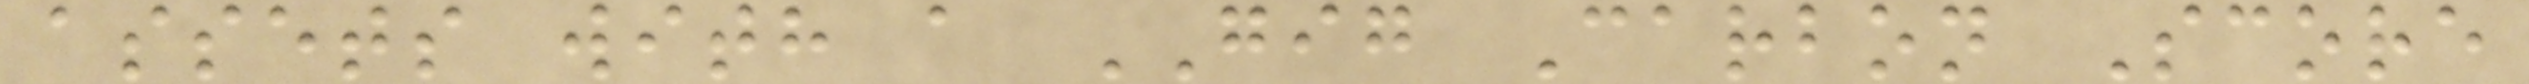assets with a GIG Carbon Score
